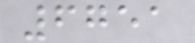6751
